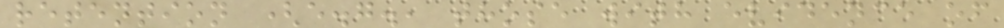retention (e.g., those with evidence of
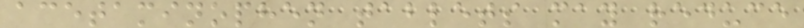acetaminophen tablets may reduce
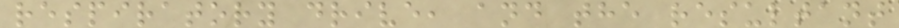respiratory drive, and the resultant
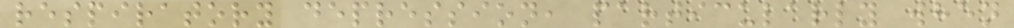respiratory depression, particularly when
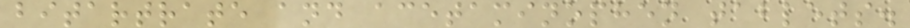bitartrate and acetaminophen tablets.
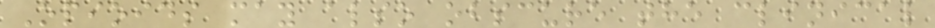Opioids may also obscure the clinical
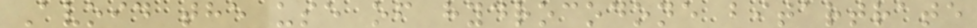Avoid the use of hydrocodone bitartrate
